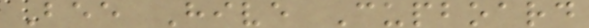Bee Hive Cupboard
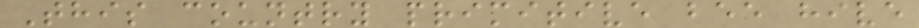This country primitive bee hive
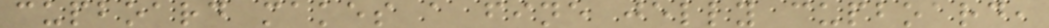cupboard makes a fine jelly cupboard,
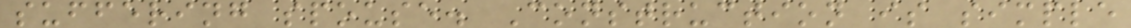suffering spouse. Construction is simple
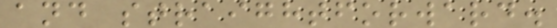and straightforward.
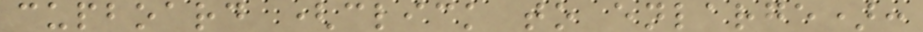cupboard (click to enlarge):
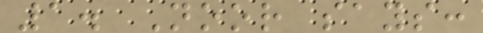1. Noor says:
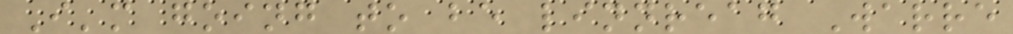I'm going to be linnreag Warre
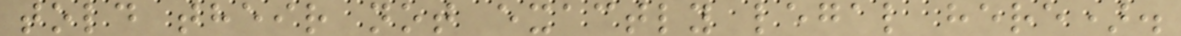told their not exactly legal here).
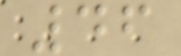46
